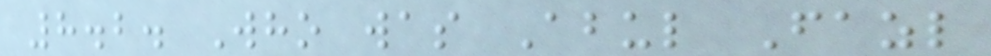8.2. Who was Abul Fazl
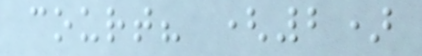court? (2)
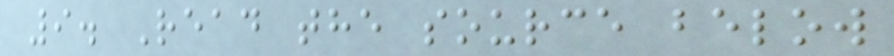9. Read the source below
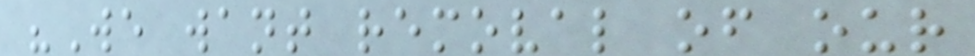"We want removal of our
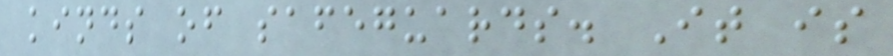kinds of safeguards. It is
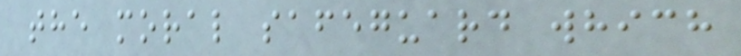the moral safeguard which
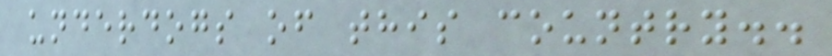underdogs of this country..
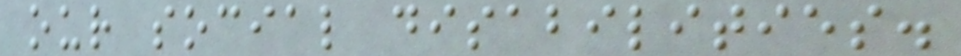our social disabilities.
